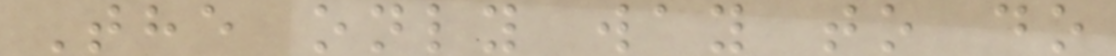The only way to do
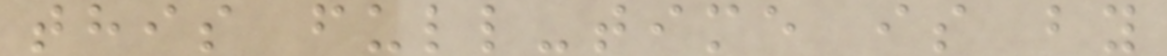this full-time is by
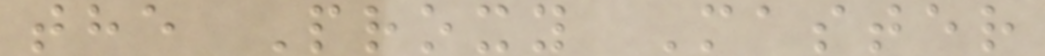the Proxy Master
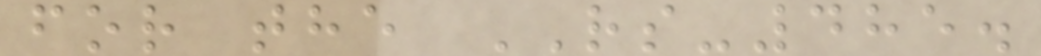for the RS-485.
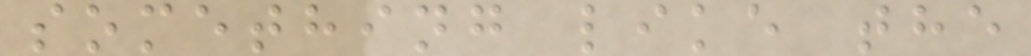something like the
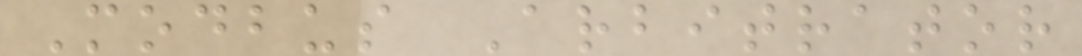Modbus Arbitrator
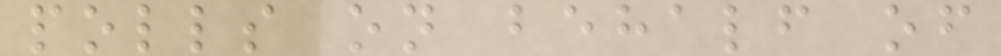polls on behalf of
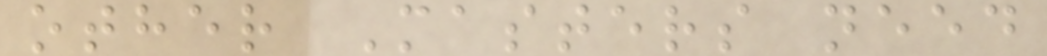other Masters need
